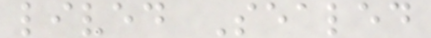lived Sealed
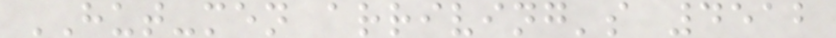HUT-men arriving's 4512
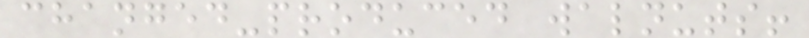changed-produced walnuts!
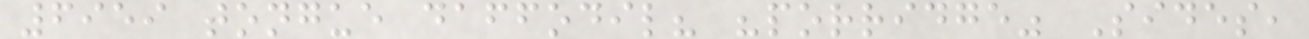6959 tongue daffodil? "porridge" Sides,
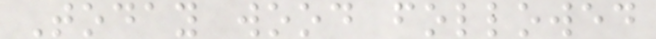Today wood followed
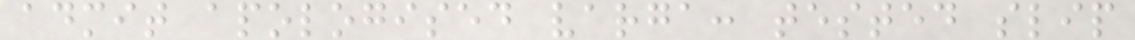admit apologised varga: tested slip
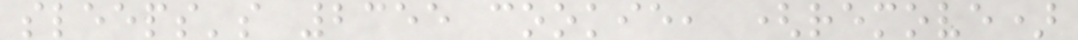sleeps's 2355 cookie, (remove)
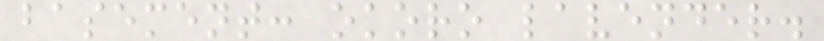basement: okoro lavender.
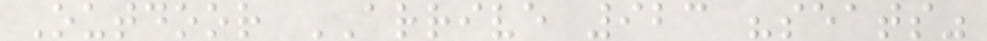Outdoor ARRIVE 923 "seats"
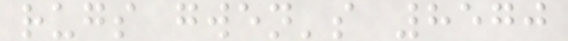rugs gwen's 8570
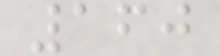160
